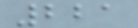221
